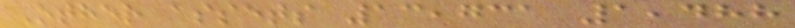Other assets 13,731 1,488
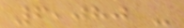6,080 -
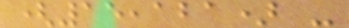(15,121) -
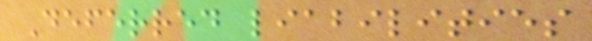Deferred liabilities
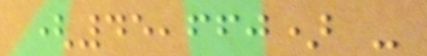(45,660) -
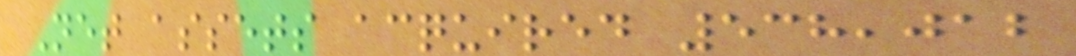Net assets acquired 538,012
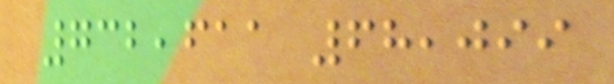732,611 68,099
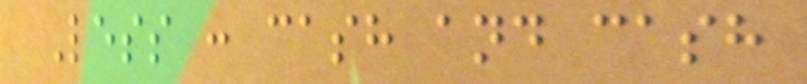Less : cash and cash
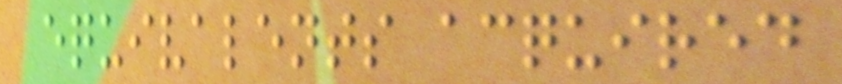equivalents acquired
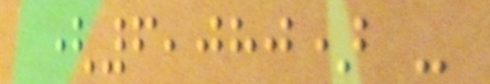(6,080) -
